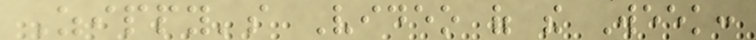Zippy's Video of the Week:
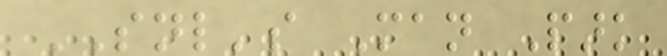SNL's Man Park
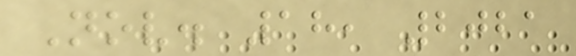Nov. 18, 2021
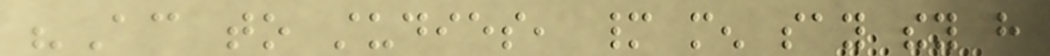"According to studies, many men say they have
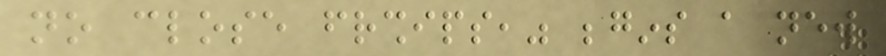no close friendships," begins a new
